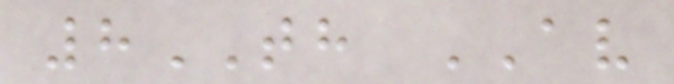8TH AV
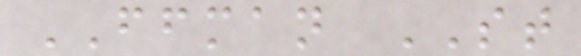FFMAN ST
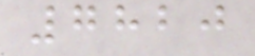7820
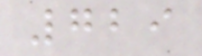729
